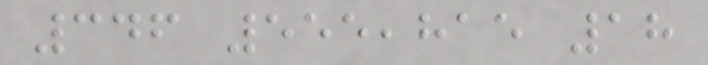346 555,815 18
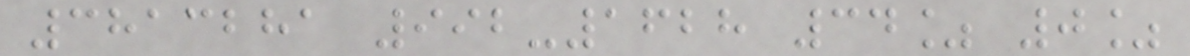3813281 992-1628 34% 0%
